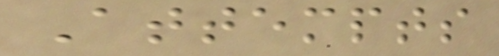Attempts
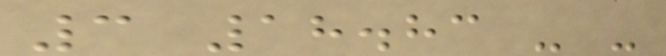3 18.83 - -
